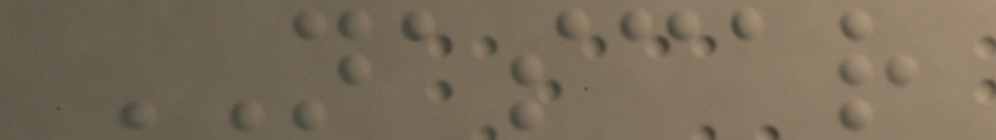NASCAR
